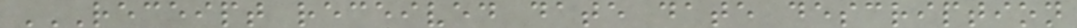RECEIPT RECEIVED DATE DATE DESCRIPTION
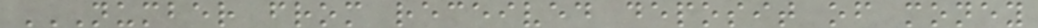NUMBER FROM RECEIVED DEPOSIT OF MONEY
